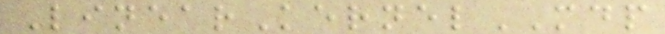LinearKernelMDP
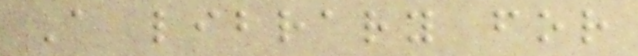A library for
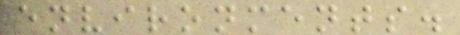environments.
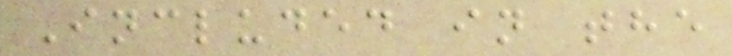Included in the
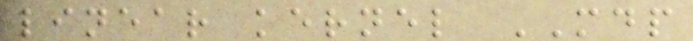linear kernel MDP
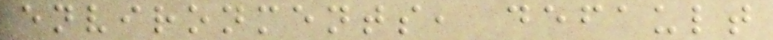environments, default
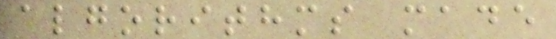algorithms made
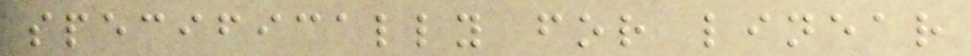specifically for linear
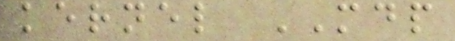kernel MDP
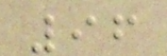96
